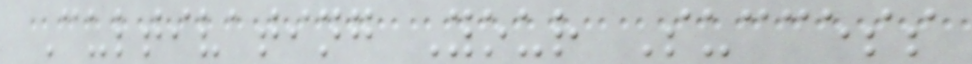Cultivating Your Success
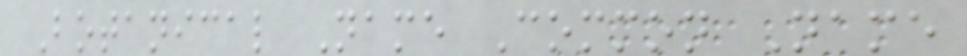Botanical Name Common Name
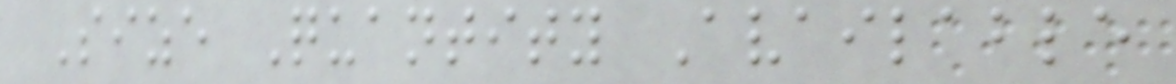Size Quantity Available
